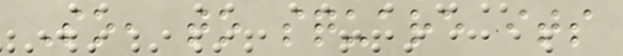So, to square its
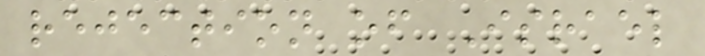rejection of Israel
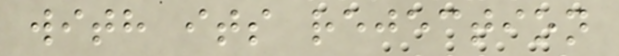with its rejection
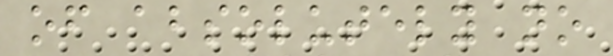of absolutely no
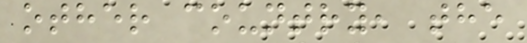other country, the
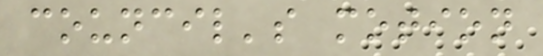council's motion
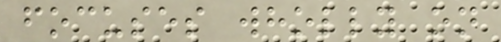focuses wholly on
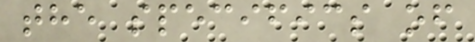the specifics of
